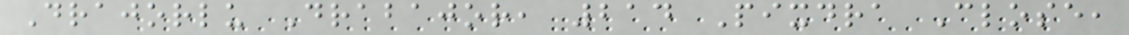Drajorlu Drabajor, 214 Pixdra Close,
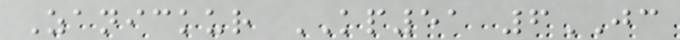Zanickur KP51 6JC
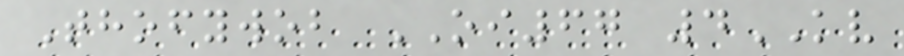Thofywob OI67 4KV
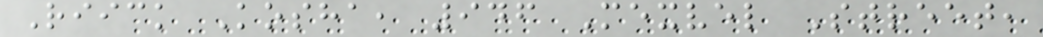Riick Kosha, 946 Mexvel Street,
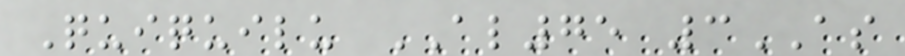Quiquilu AL75 3AS
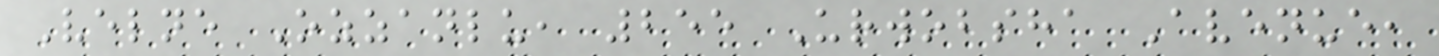Velne Ozzanlu, 255 Urwobsha Avenue,
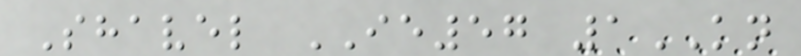Shavel IE57 1KN
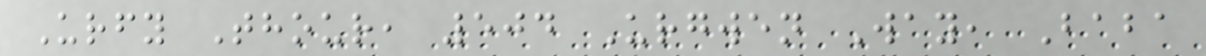Urfy Thour, 504 Urgwen Way, Baba
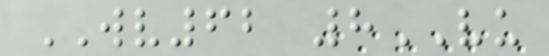WV62 8VU
